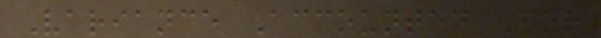Variance Accounted For
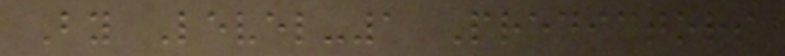By Level-1 Predictors
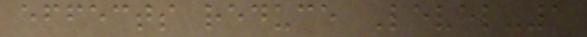effects reduce Level-1
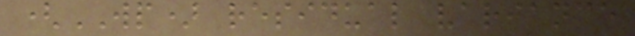(WP) residual variance
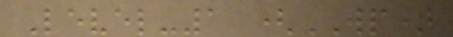Level-1 (WP)
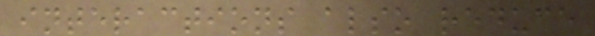interactions also reduce
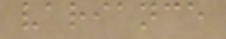variance
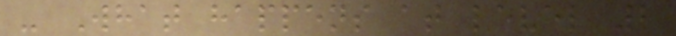- What happens at level 2
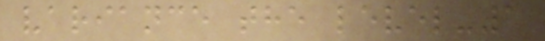variance the level-1
